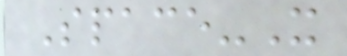Space-X
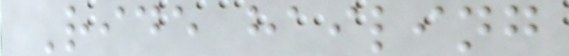Ride hailing
